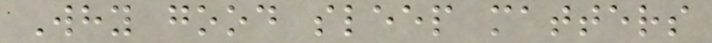Why good sleep matters
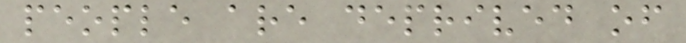people are deprived of
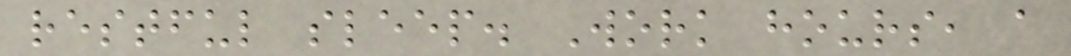restful sleep. Work hours, a
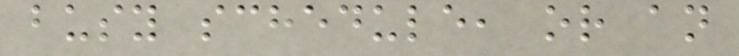busy schedule, or an
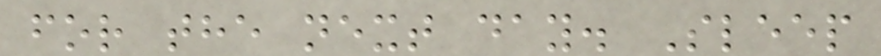for the next day. Sleep
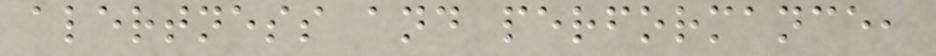alertness and performance,
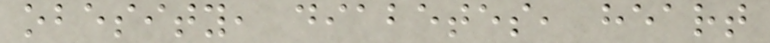obesity, diabetes, heart
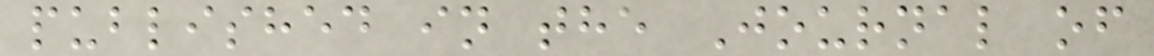published in the Journal of
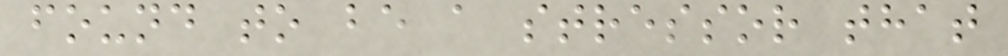found to be a stressor that
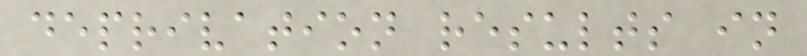deprivation results in
